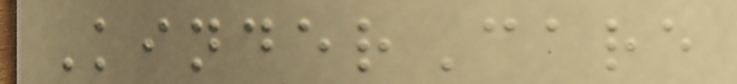KinderCare
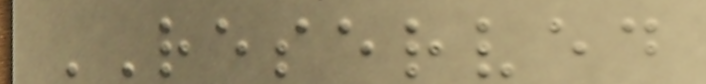RESERVED
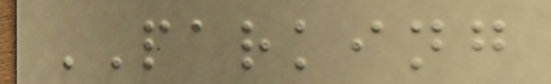PARKING
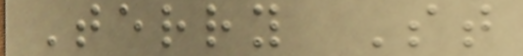Terry St
